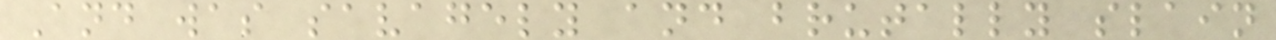And was savagely and brutally slain
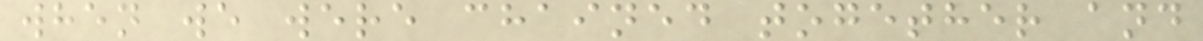when we were chained together and
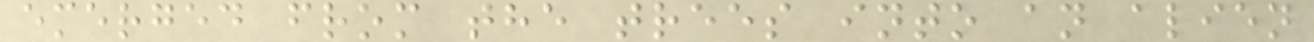emerged from the trees into an alien
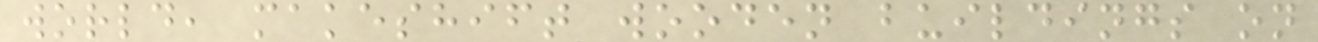world, makeshift wooden buildings on
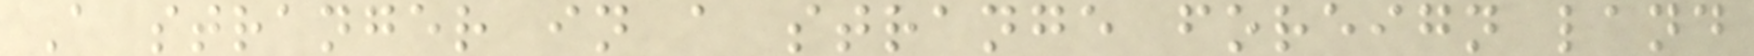A stranger in a strange foreign land
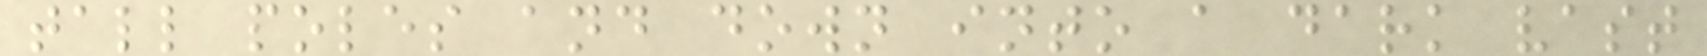tall poles and down into a dark vast
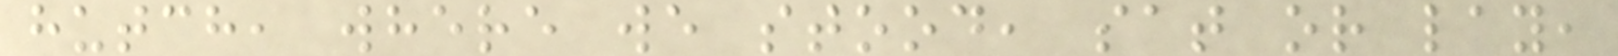hutch, where we stood, sat or lay,
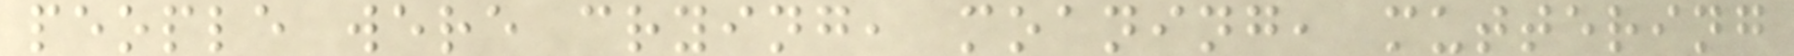people were crying, moaning, muttering
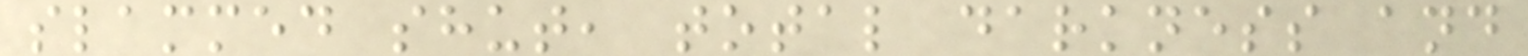slammed shut, total darkness and
